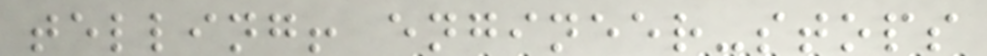telling! engineer-stops
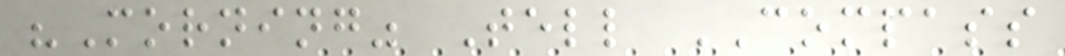"Morning" Tell COMPASS
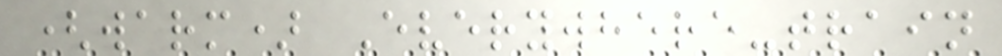(warm) Everywhere-train
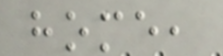home,
